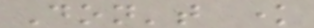Don't know
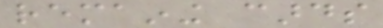remaining cards
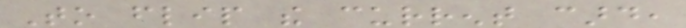To flip the current card,
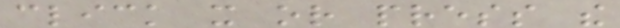click it or press the
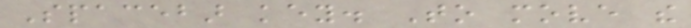Spacebar key. To move the
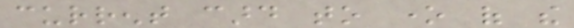current card to one of the
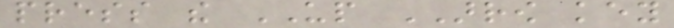press the UP ARROW key
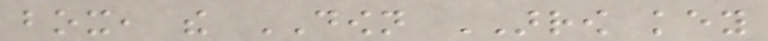box, the DOWN ARROW key
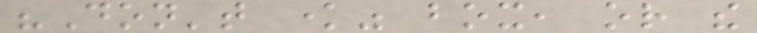"Don't know" box, or the
